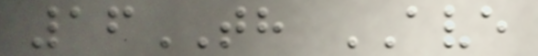16TH AVE
